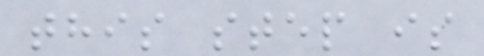this step is
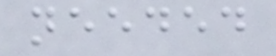needed
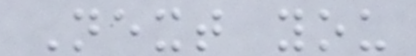Next you
